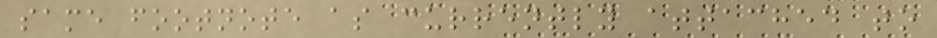same footnote as currently attached to
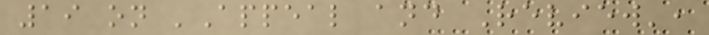19 on 'Appeal and Review',
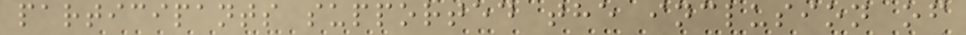participants supported the inclusion of
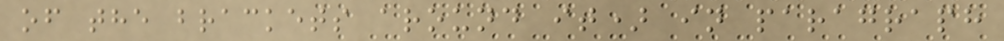of the brackets around it) in paragraph
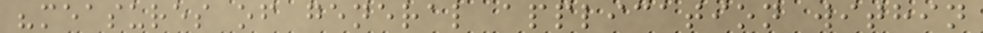"measures of general application within
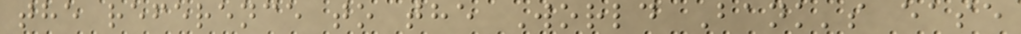the reference to the World Bank's ease
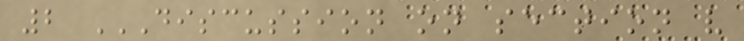2 DISCUSSION ON SECTION V
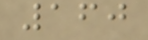160
